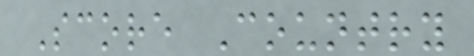Score Country
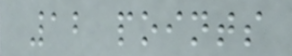12 points
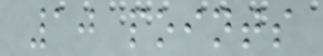10 points
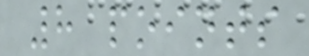8 points
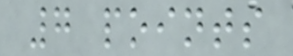7 points
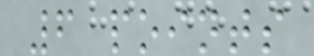6 points
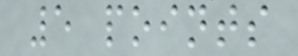5 points
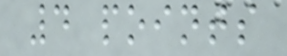4 points
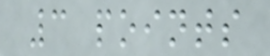3 points
